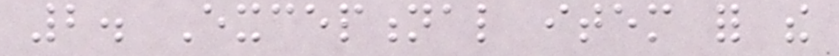2. Exceptional item for the
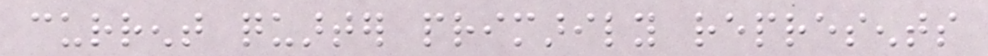current quarter primarily represents
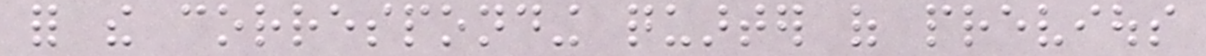for the corresponding quarter of previous
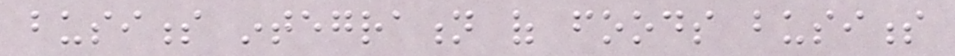business integration of foods business
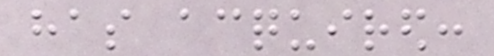has acquired:
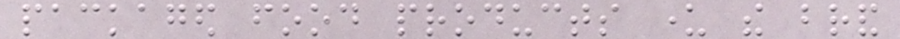packaged food products under the brand
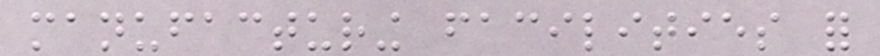manufacturing facilities for
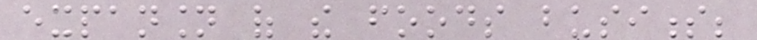expansion of the foods business;
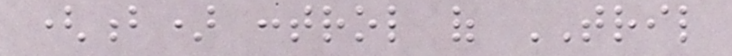(b) control of TRIL
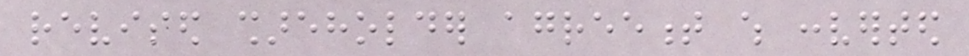revised shareholder agreement which converted
